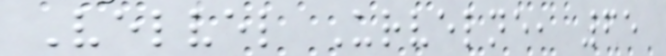Velvel Urvelne, 65
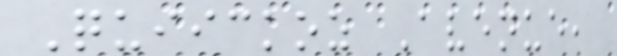Quiickoz Avenue,
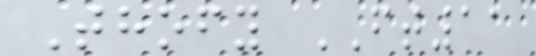Thofy FT11
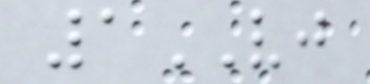1VJ
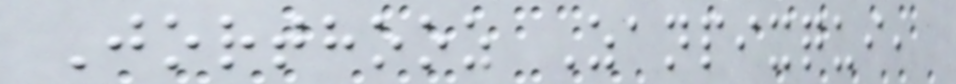Jorthooz Zanpixqui,
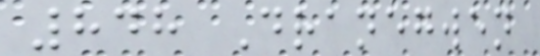848 Dranegwen
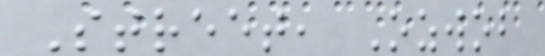Street, Ozwob
